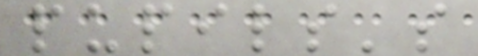pupils's
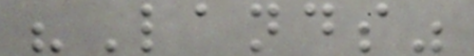"Lands"
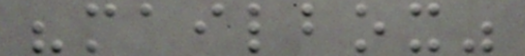"mailbox"
